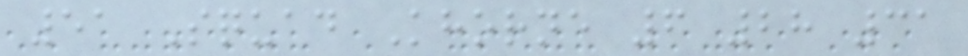51 Squad Khorne 6 28 31
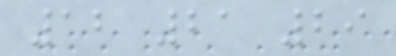12 21 29
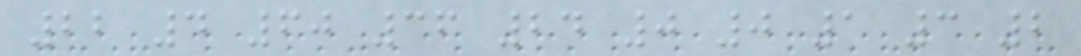22 4 60 36 24 0 0 1 3 2
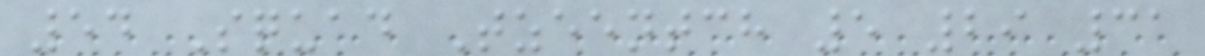54 Squad Tzeentch 5 29 31
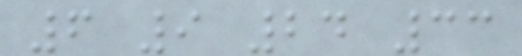6 9 24 33
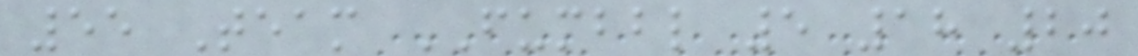55 Team FUMBBL 5 18 20
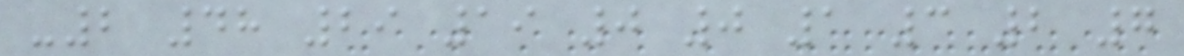-2 48 29 19 0 0 1 3 2 7
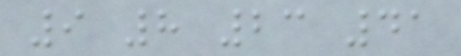9 8 23 41
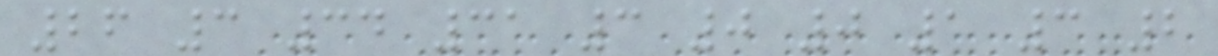26 3 34 31 3 0 0 1 3 2
